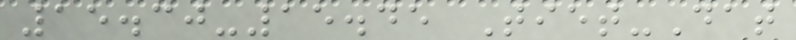15.30-15.45 Tiet-Dat
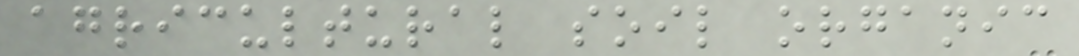agricultural soil organic
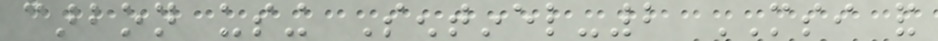carbon using Sentinel-2 MSI and
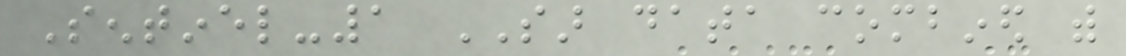Sentinel-1 SAR data combined with
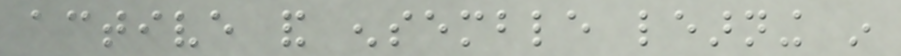active and ensemble learning in
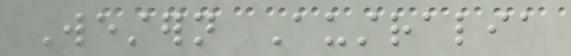Western Australia
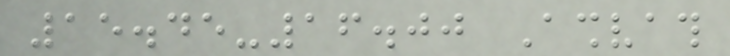15.45-16.00 Ashvath
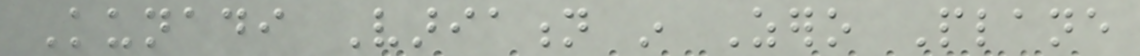Kunadi Variation in Zero Plane
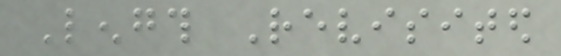Length Revisited
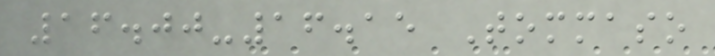16.00-16.15 Tommaso
